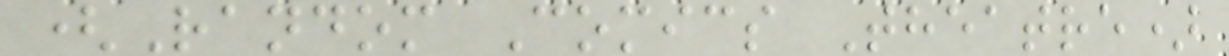(Random Comics Theatre)
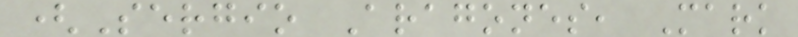(Sergio Aragones, Mark
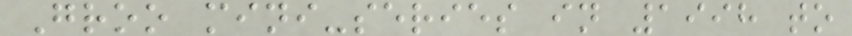Groo mini-series in 1998 to
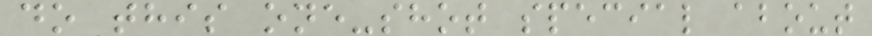do this one-shot special about
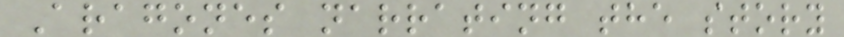Aragones narrating the story
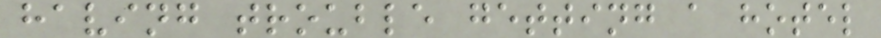having trouble getting a hotel
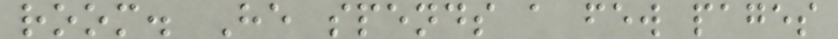room. He spends a few pages
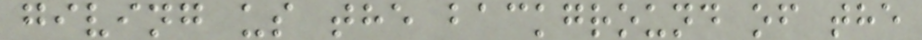giving us the background of the
